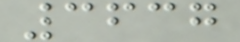3637
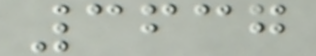3637
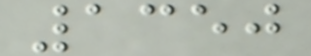1350
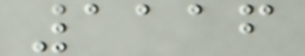1116
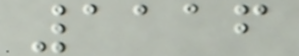1116
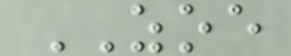ZOE
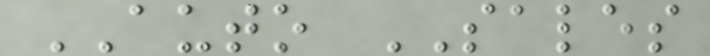AUTO SALES
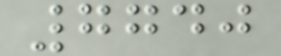7740
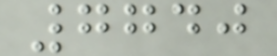7740
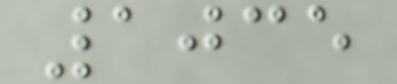1035
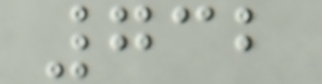732
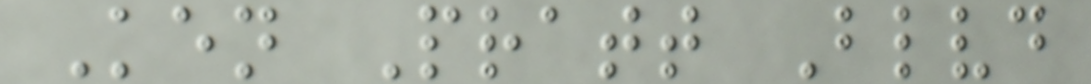Ken Pratt Blvd
